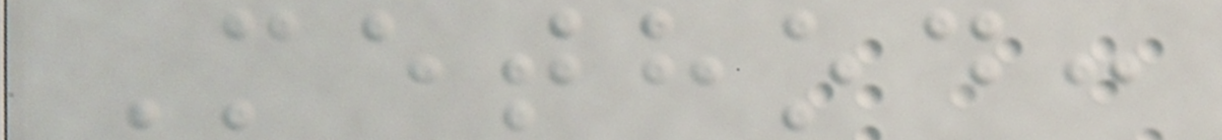Method:
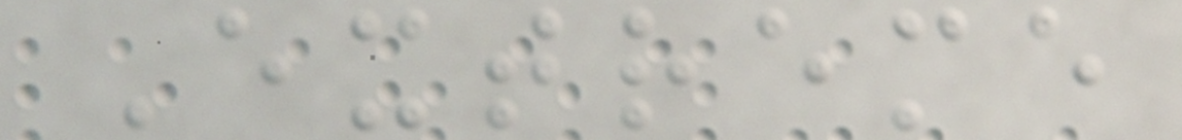Extreme
